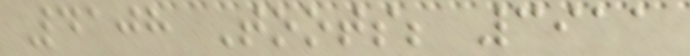4108 Toots; 3911
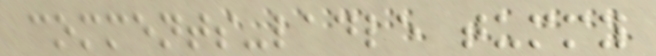comments-ladle tummy
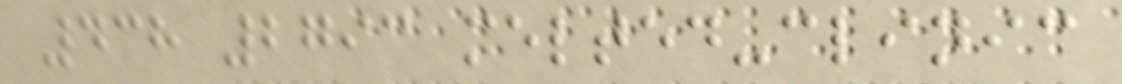438 2793 melted-clinic
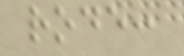rode:
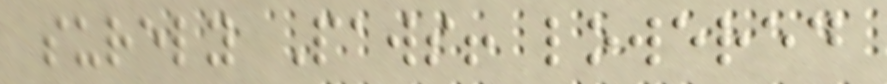surely Paws! lowered
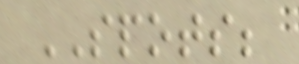SPOTS;
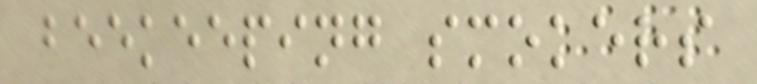beekeeping smokers
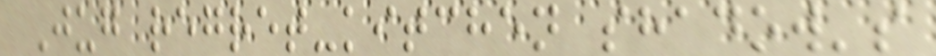Jug regret-kitchen shadow's
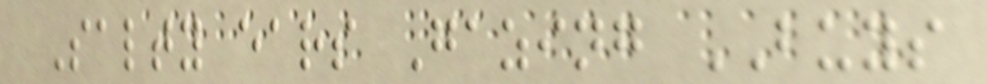Salty ears Gazing BUYS
